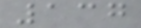137
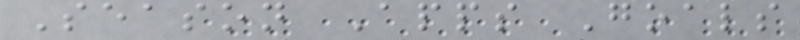Season Apps Goals
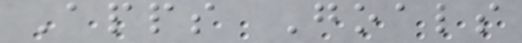Apps Goals
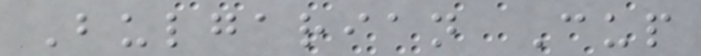Bulgarian Cup
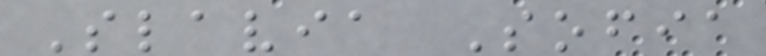Slavia Sofia
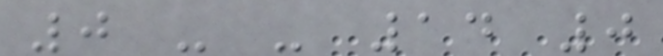0 - - 14 0
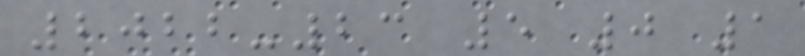2022-23 5 0 1
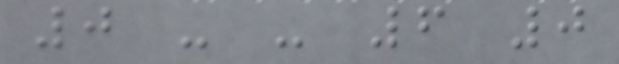0 - - 6 0
